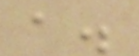a.
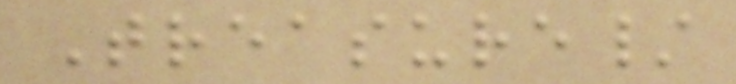Treasure/
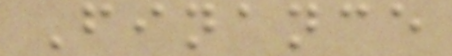Finance
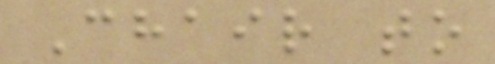Chair to
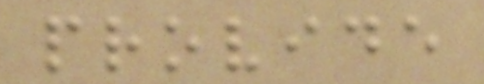provide
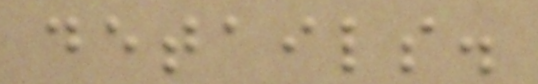details.
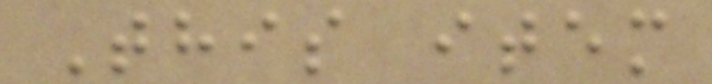This item
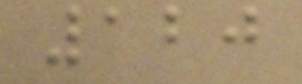120
